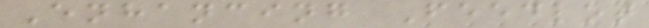Enhancing Feedlot
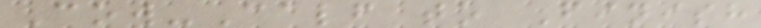Cow-Calf to Finish
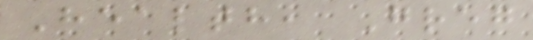Health, Greg
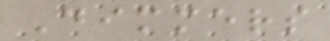Dimmers
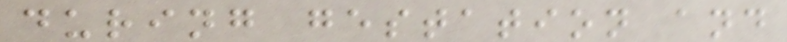during gestation and
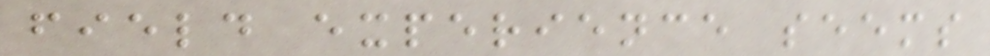field experience seems
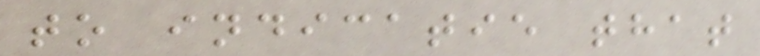to indicatie that
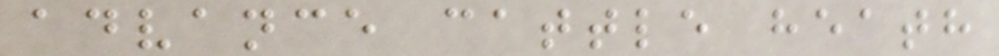advance cattle heath
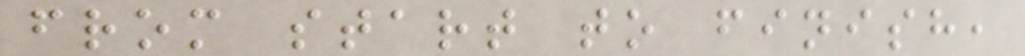from start to finish,
